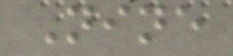Nine
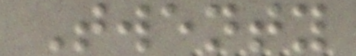Twenty
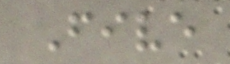Five
